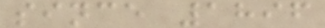since 1896
